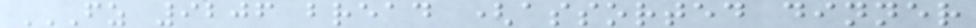FZ 9206 BREAD (ASSORTED DINNER
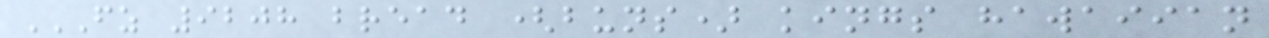FZ 9208 BREAD (BUNS) KINGS HAWAIIAN
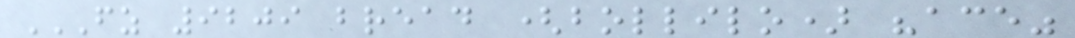FZ 9209 BREAD (BOLLILO) "ACE"
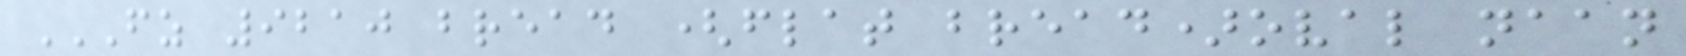FZ 9210 BREAD (FLAT BREAD)OVAL NAAN
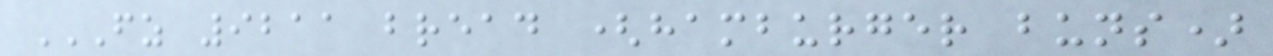FZ 9211 BREAD (HAMBURGER BUNS)
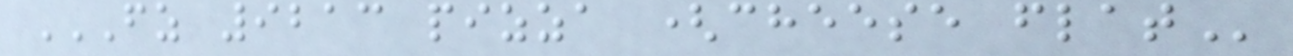FZ 9213 PIZZA (CHEESE FLAT
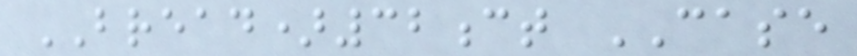BREAD)32ct CASE
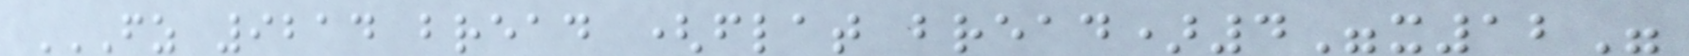FZ 9214 BREAD (FLAT BREAD)4"X12"
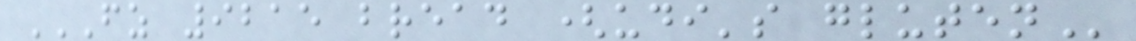FZ 9215 BREAD (UDI'S GLUTEN
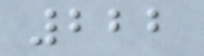222
